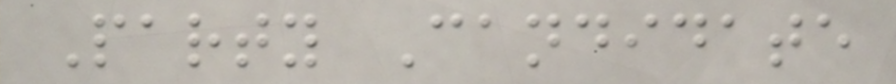Party Candidate
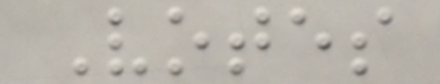Votes
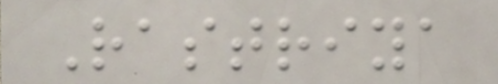Rastriya
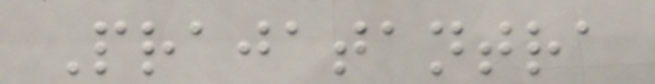Prajatantra
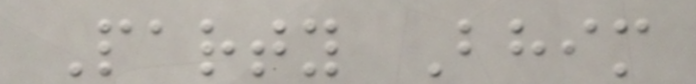Party Bhim
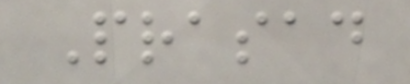Prasad
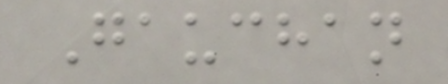Gauchan
